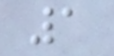1
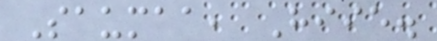Saumaa, Hiie.
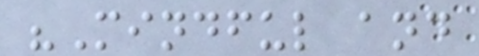"Mindful and
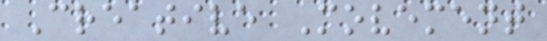Creative Movement
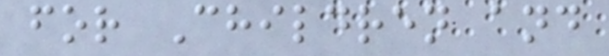for Children and
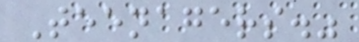Teenagers."
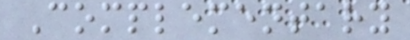Complementary
